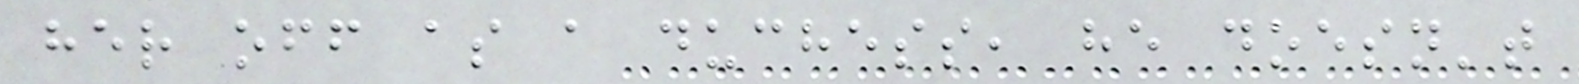her off as a duchess, he doesn't
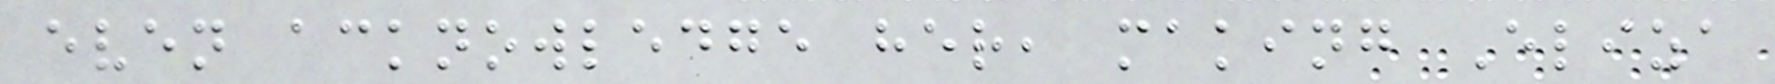even acknowledge her, making Eliza
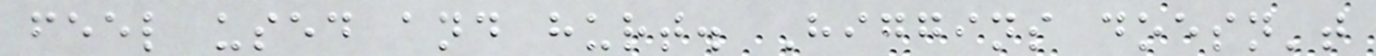feel used and hurt. Higgins doesn't
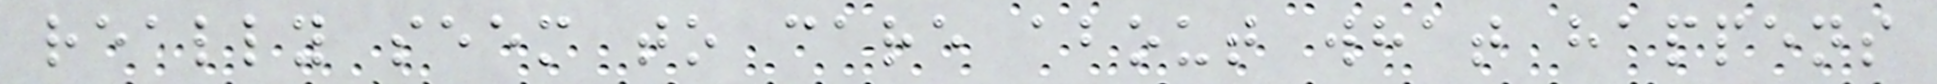really seem to care about what happens
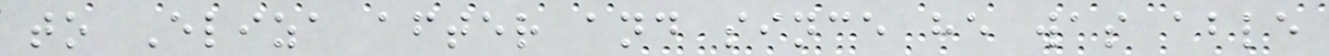to Eliza after and since he was able
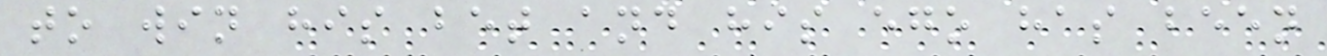to win his bet and his ego has been
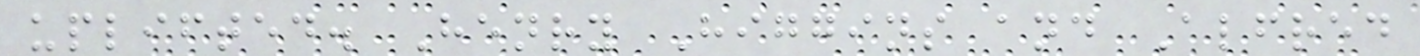uplifted. Henry Higgins and Alfred
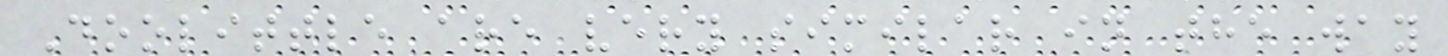Doolittle are very similar in the way
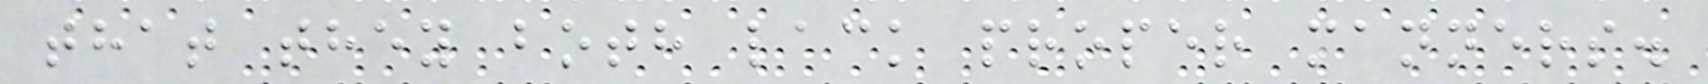that they both lack proper manners.
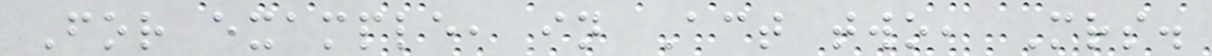For example, in Act two, Mrs.
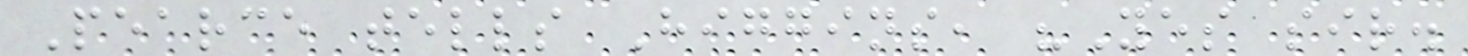Pearce tells Higgins, "Yes sir.
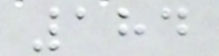184
